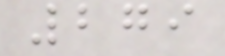279
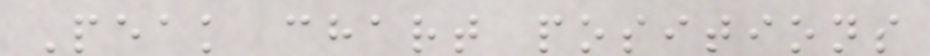Peak chart positions
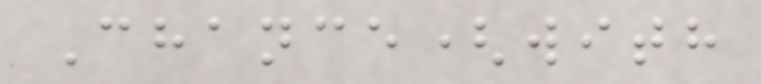Chance(with
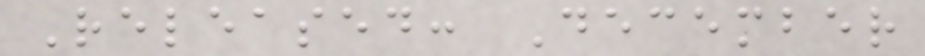Released: December
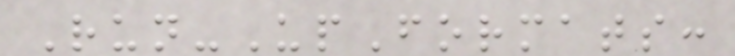Run-UpFormats:
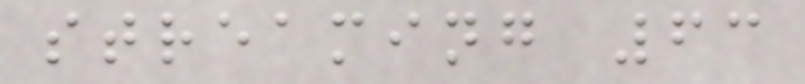streaming 63
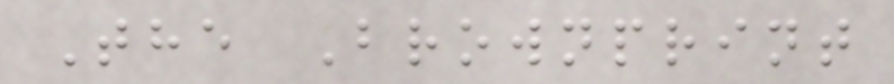The Brownprint
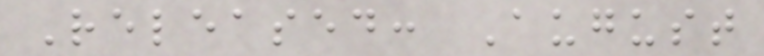Released: August
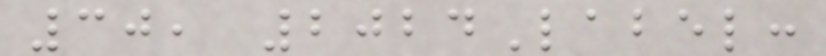30, 2024Label:
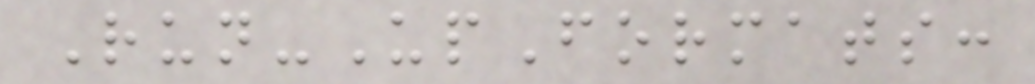Run-UpFormats:
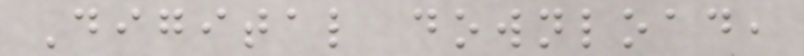Digital download,
